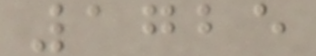1725
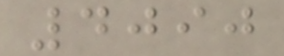4090
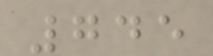745
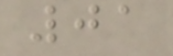01
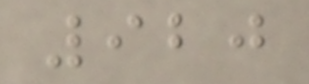920
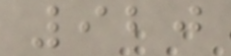920
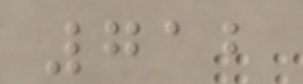712
